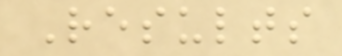Results
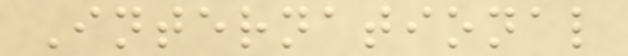International
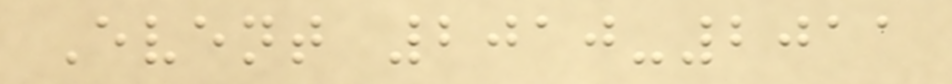Event 2010-2011
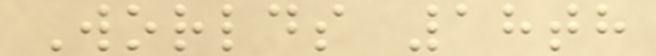Worlds 18th
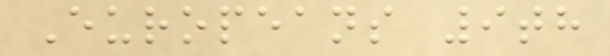Europeans 9th
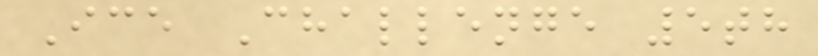Ice Challenge 5th
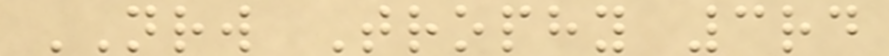NRW Trophy 3rd
